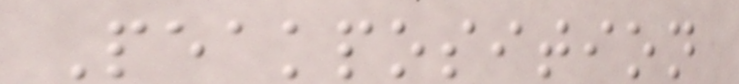Peakposition
